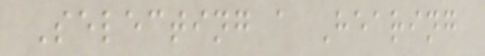Selecting a Hearing
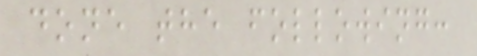done the following:
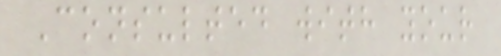Consulted with your
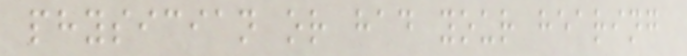physician or had your hearing
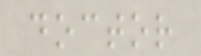doctor
